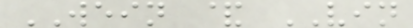WEIN & VIN
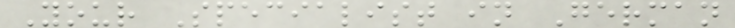Your Specialist in German
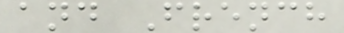and French
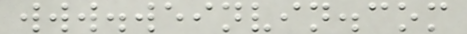www.weinvin.com
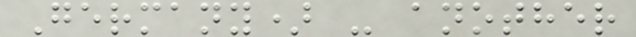Germany) - another
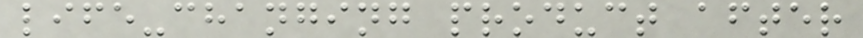life-changing product after
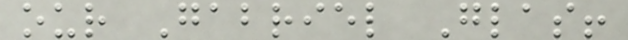our Gabriel Glas!
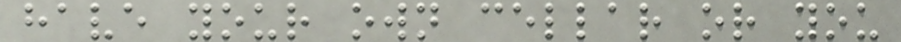have your own cellar or you
